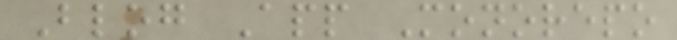Blog App Monorepo
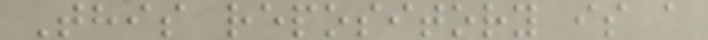This repository is a
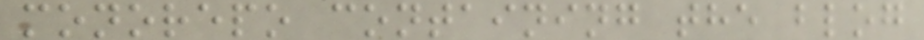monorepo containing the blog
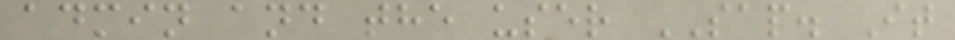admin and the user SAP. It
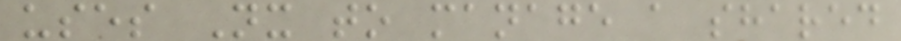uses Nx to manage a shared
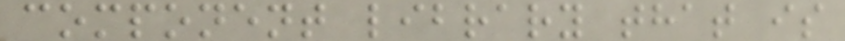component library that is
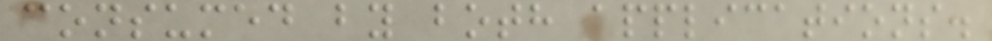consumed by both applications.
